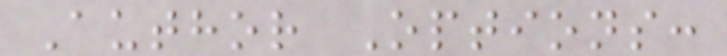Author Options:
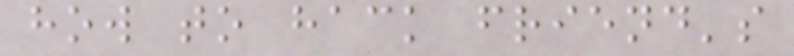how to hack friend's
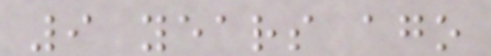9 years ago
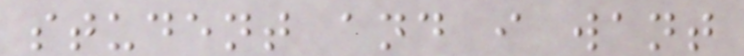student and i want
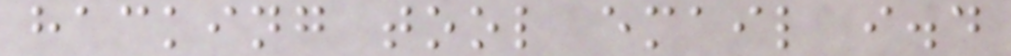hacking tool email i.d
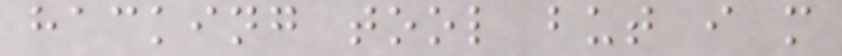hacking tool but i m
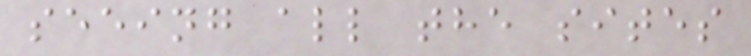seeing all the sites
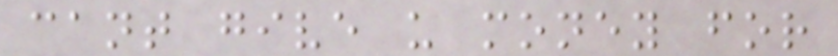cant give u money for
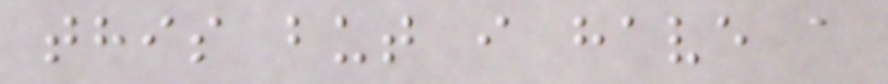this but i have a
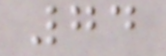74
